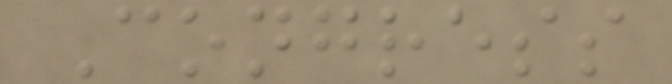Congress
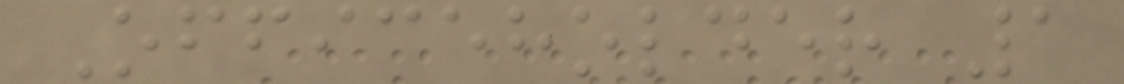Officeholder 1
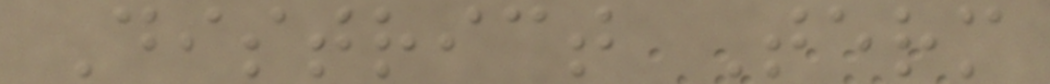District Term
